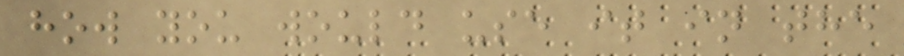how you would use it in the
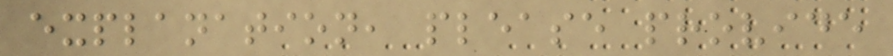explanation, please provide
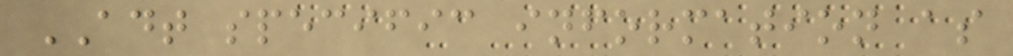ADT specific information as
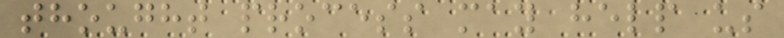thought process may help us
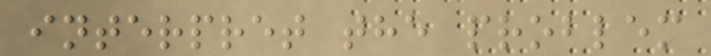interpret the problem
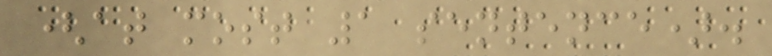(at most 1 sentence).
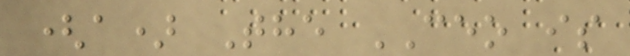(a) The CEO is
